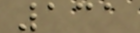131
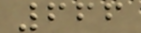666
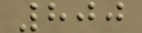800
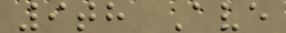9th Ave
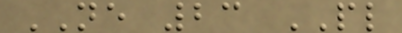NE 23 PL
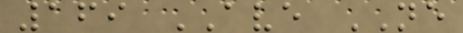169 AVE NE
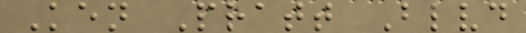Ken Pratt Blvd
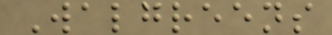Walgreens
